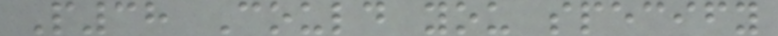P38 Could you specify
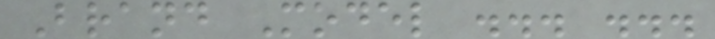Brand Model ... ...
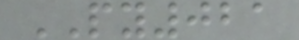PY021
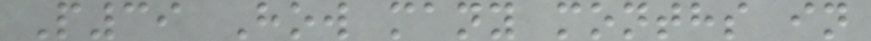P39 How many months in
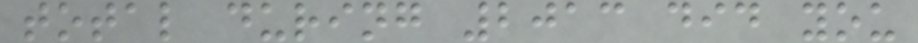total during 2013 did you
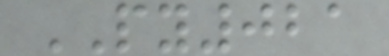PY021
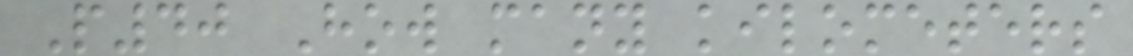P40 How many kilometers
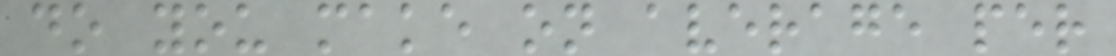do you make on average per
